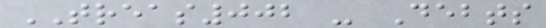TREAS002 - Debts
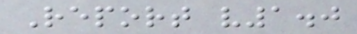Report v1.0
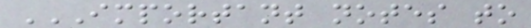IMPORTANT NOTES TO
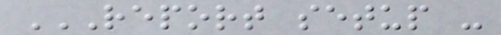REPORT SETUP -
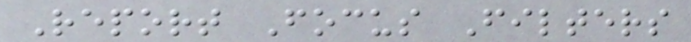Report Focus Filters
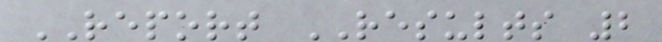REPORT RESULTS 2
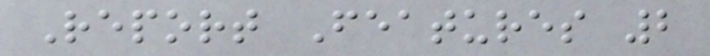Report Features 2
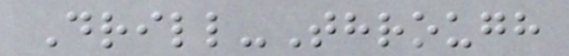Drill-Through
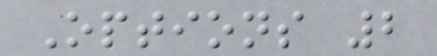Options 2
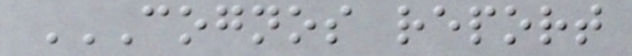COGNOS REPORT
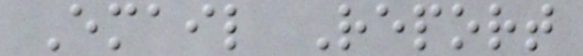Email Report
